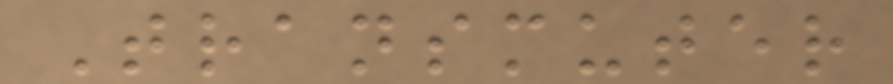Transmuter
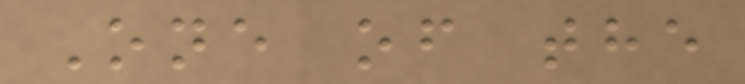One of the
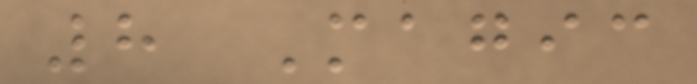8 Magic
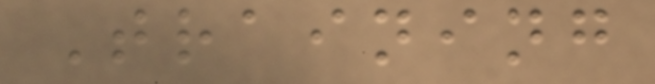Training
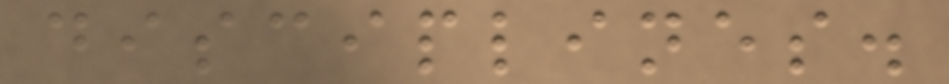disciplines.
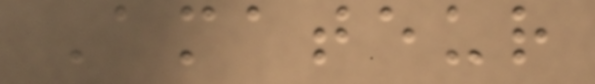Amateur
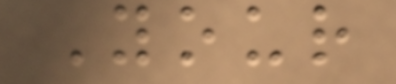Your
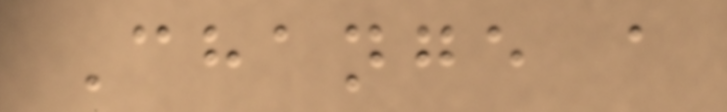Change a
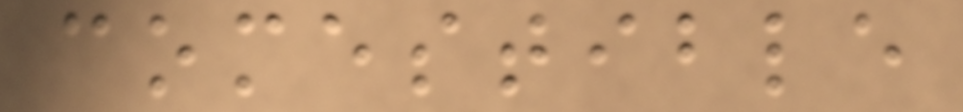comestible
